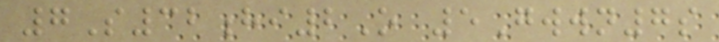7S32hi2O 5Gwwn7s
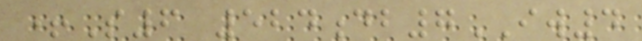+S6 524db7IW4
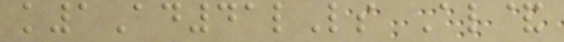k1Ad41lLs Al&
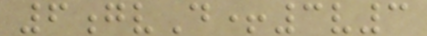6gvD+3v3
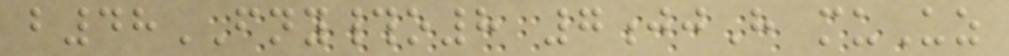b48FNY#o8 7jjH muUz
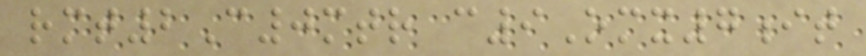rmt2C0mtr c9Omx7it
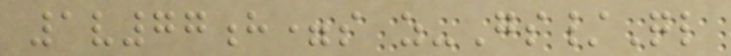1v77h=s z-Gs/Ql
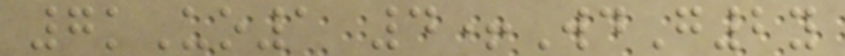7kUo1 4+WdG2y
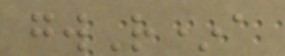gwR*a
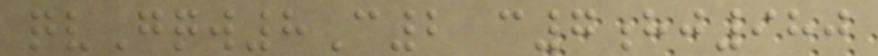qvGqw8C2 c7hj980
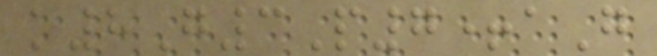k8G3P7+aG
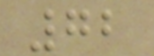72
